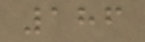186
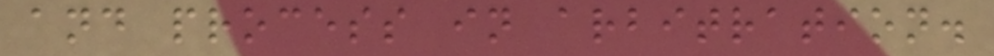and process in arbitration.
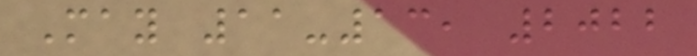May 11-13, 2022
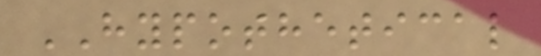HYPOTHETICAL
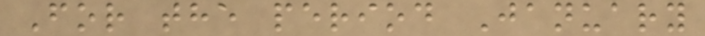For the period January
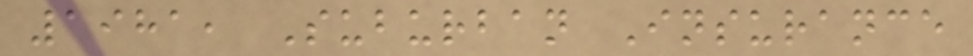1981, Suburban Insurance
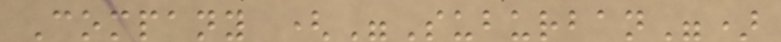Company ("Suburban")
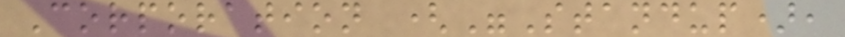Corporation ("Standup),
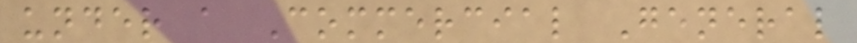under a Commercial General
